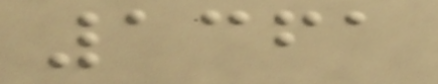1361
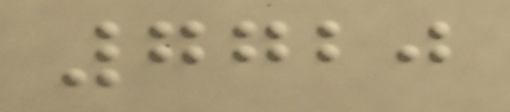7720
